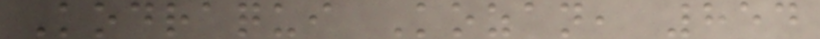Kodraqui Kozan, 854
